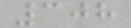308
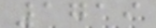1719
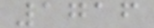1716
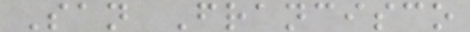San Francisco
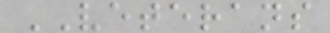VETERANS
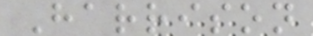Harrison
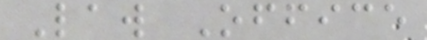Law Office
